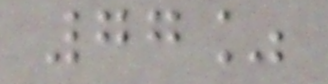77%
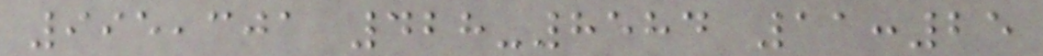995,301 428-8584 11:25
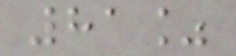81%
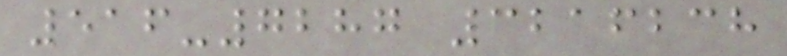516-7287 3216238
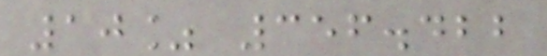10% 356.422
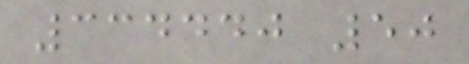334440 50
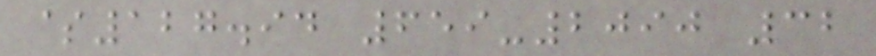$127.94 659-2090 32
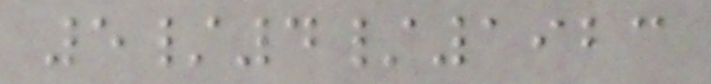5/4/1923
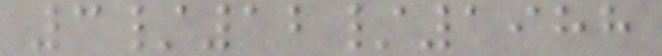3/12/1988
